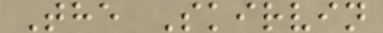The Skirvin
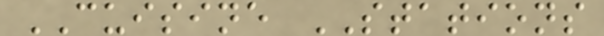CUISINE STATIONS
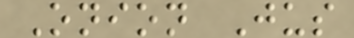Onion Jus
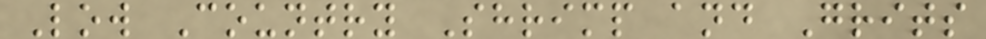Low Country Shrimp and Grits
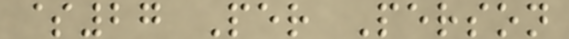$27 Per Person
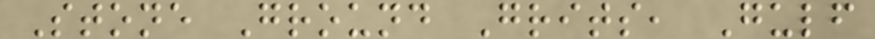Stone Ground Grits, Gulf
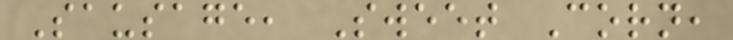Sausage, Sweet Corn,
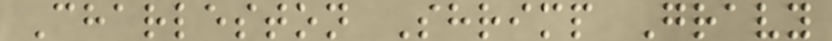Charleston Shrimp Gravy
